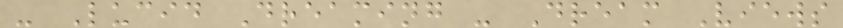- Lucid Dreaming - Dream Views
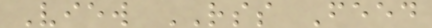View RSS Feed
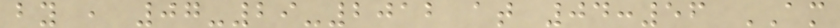by , 07-29-2012 at 04:56 AM
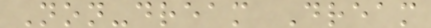Non-dream Dream
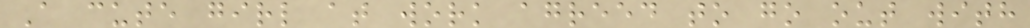A cute girl at work agreed to go out with
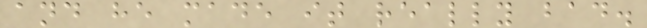and he made it really bad.
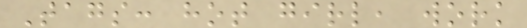Tags: hot girl, work
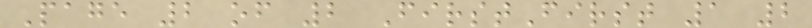Page 2 of 2 FirstFirst 1 2
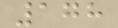178
